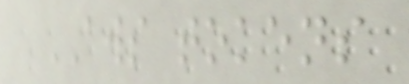AWS tokens
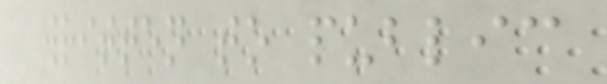written to public
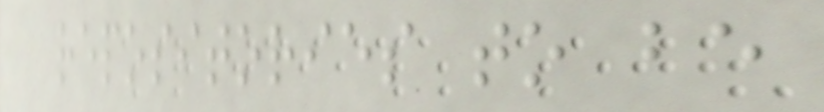repositories to be
